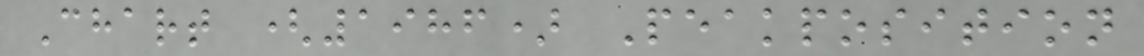Chart (1986) Peakposition
